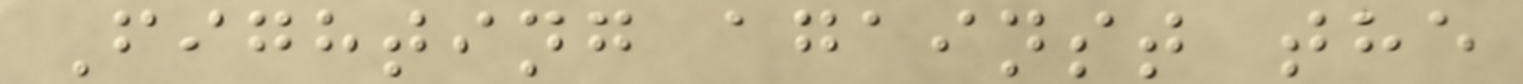Fighting against the
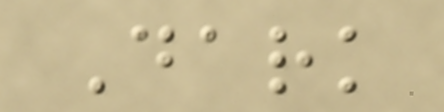Dark
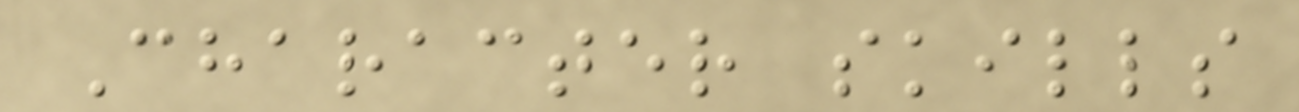Character skills
